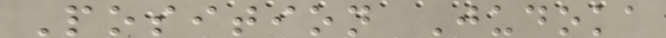Position Judoka
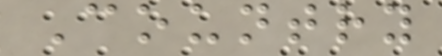Country
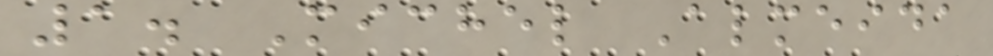1. Michel Almeida
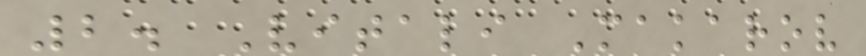2. Vitali Makarov
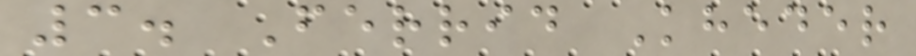3. Ferrid Kheder
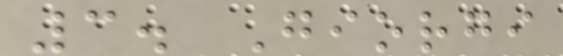3. Giorgi
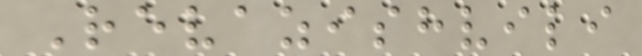Revazishvili
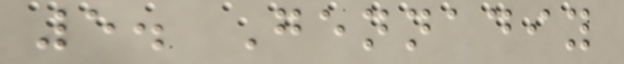5. Gennadiy
